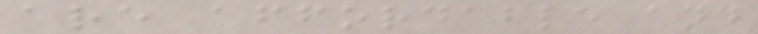are affordable and
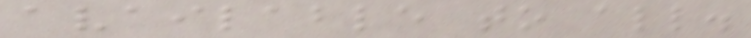available to all.
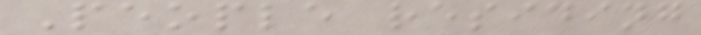People residing
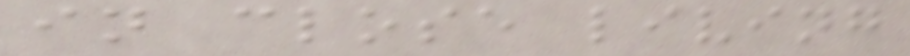in close living
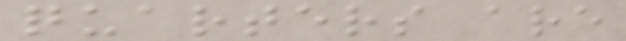quarters are
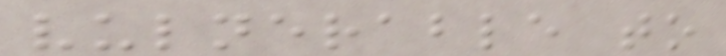vulnerable to
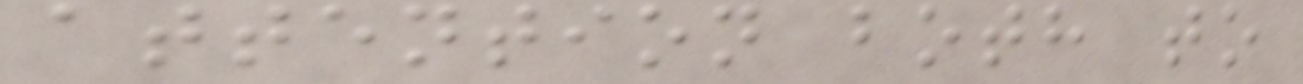attention both to
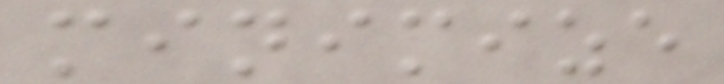minimize
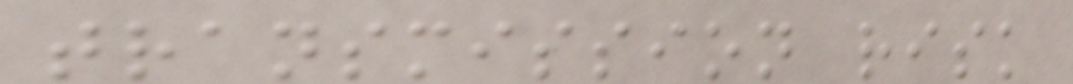transmission risk
